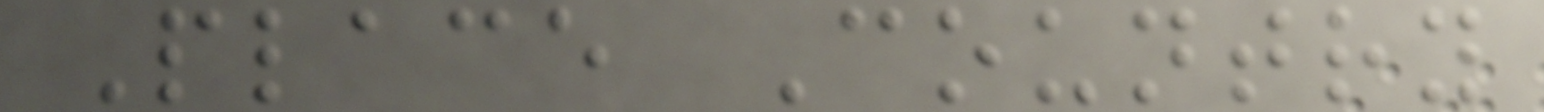Place Country
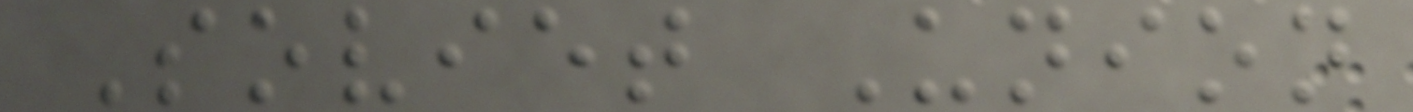Soviet Union
